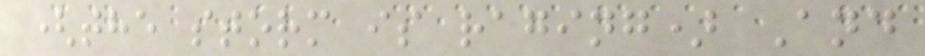(the storm is raging) And
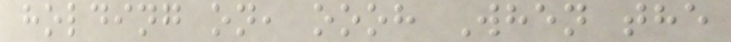holding on, oooh When the
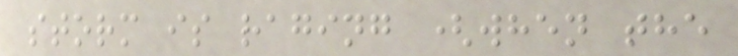storm is raging (when the
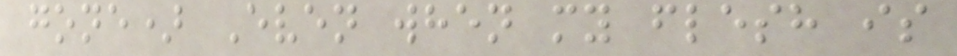gone) Even when my flesh is
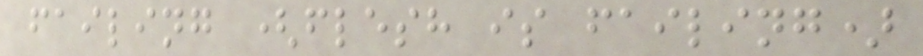failing (flesh is failing)
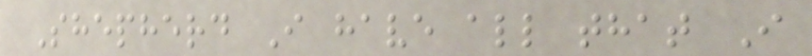Shepherd I have all that I
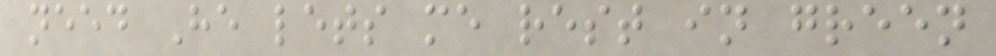need He lets me rest in green
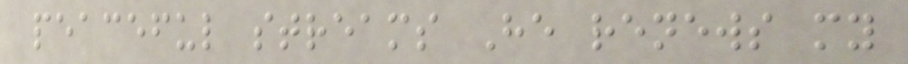peaceful streams He renews my
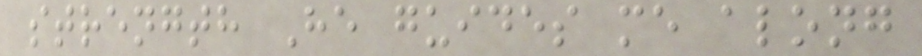strength He guides me along
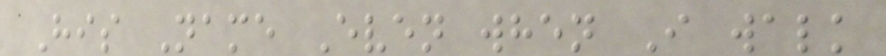His Name Even when I walk
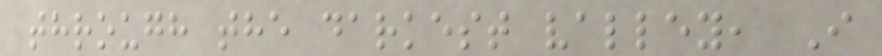through the darkest valley, I
